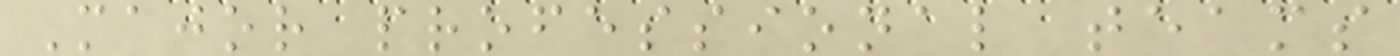Major professional teams
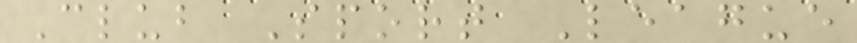Club Sport League
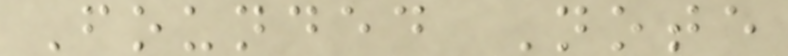Founded Note
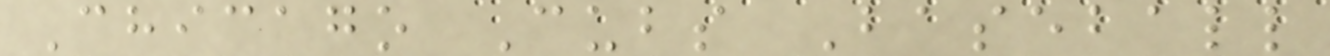Chicago Cubs Baseball
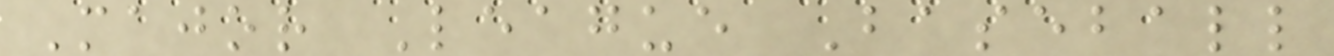Major League Baseball
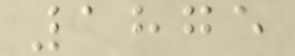1875
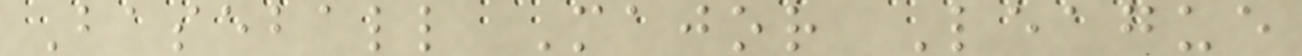Baseball Major League
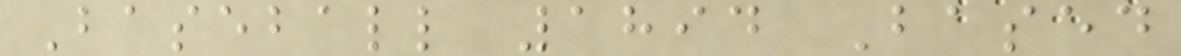Baseball 1894 Based
